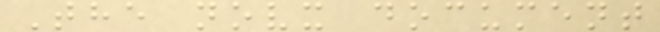The novx document
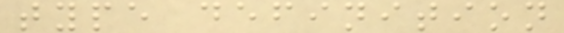type definition
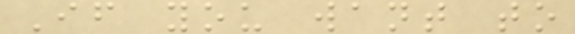If you want to
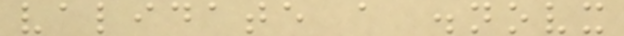validate a .novx
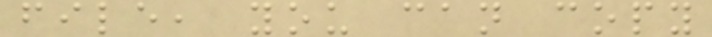file, you can copy
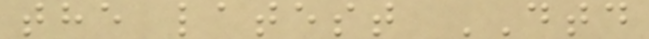the latest DTD
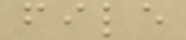file
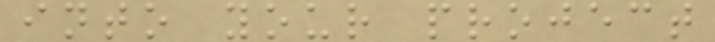into your project
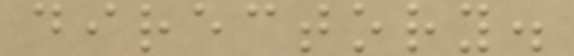directory.
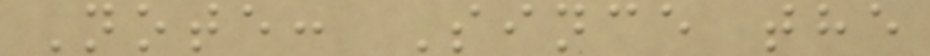Note: Since the
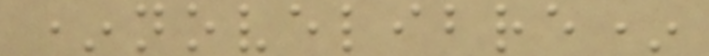*novelibre*
